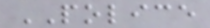POLICE
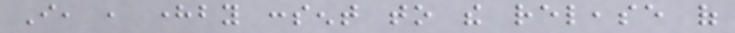I, , hereby consent to the release of
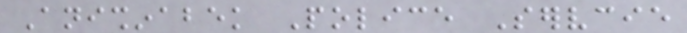Anishinabek Police Servcie
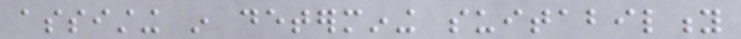assisting in determining suitability
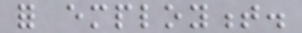for employment.
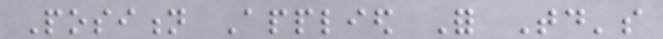Position Applied For Today's
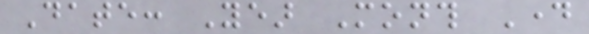Date: Year Month Day
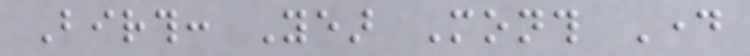Birth: Year Month Day
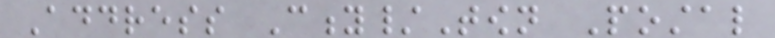Address City/Town Postal
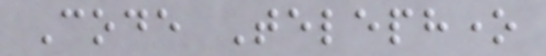Code Telephone
